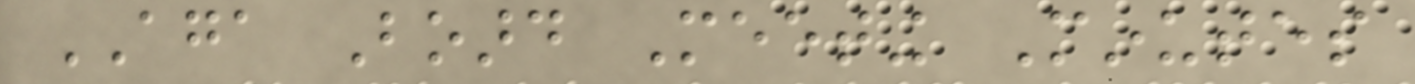AGA Board Meeting Minutes
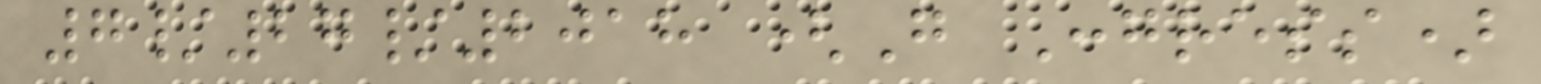7/27/2018 (Go Congress)
